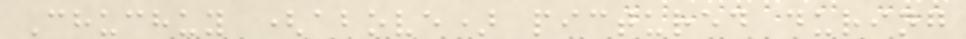Chuchuy (above) pictured during
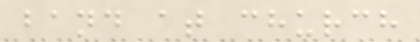band at church
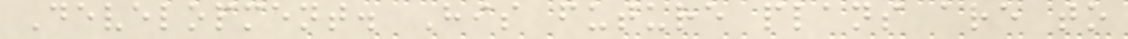Development. His future plans are to
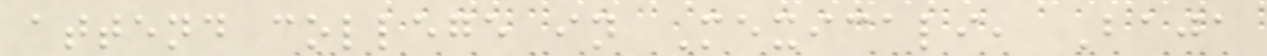attend college in Mexicali, Baja
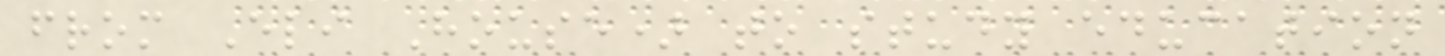from Eli House) to study education
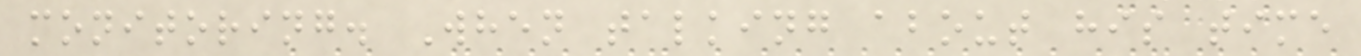monitoring. When talking about his time
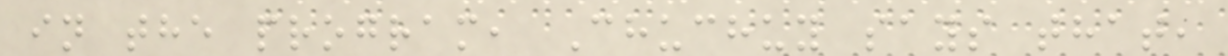in the program, Chuchuy says that,
